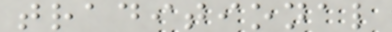traditional
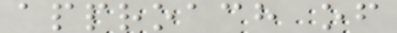approach of
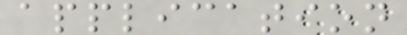application
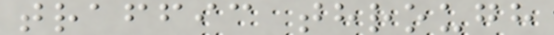traffic through
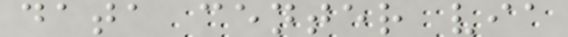data center via
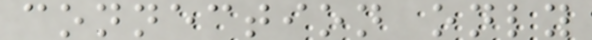connection only
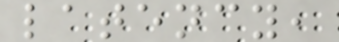latency,
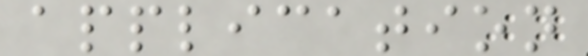application
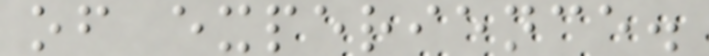of experience.
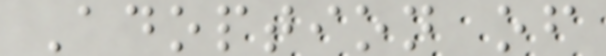Adoption of
